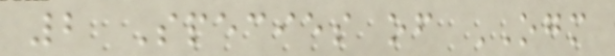2 Species of OGM
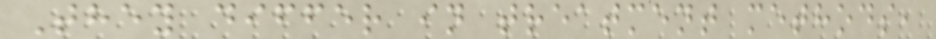They differ in treatment methods,
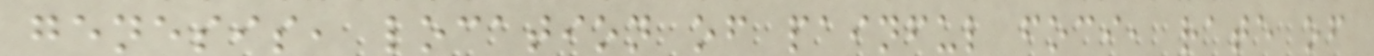genesis, location of painful foci, rate of
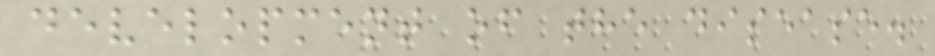development of the disease.
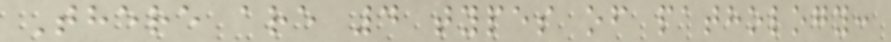There are 4 types of pathology:
